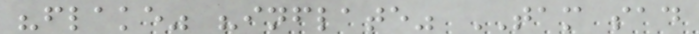"flake" "inflate" TAM sad
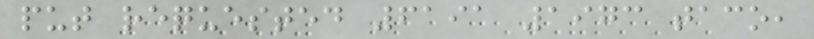put requested 6191 1973 taco,
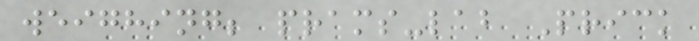weighing; prams-lab Prick
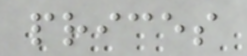prices
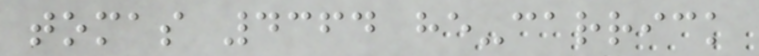tomas 4364 he-carrick
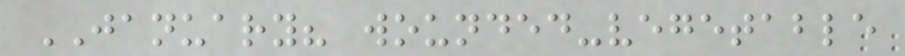JANUARY? wounded-vegetable
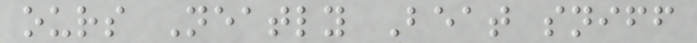ours Neatly Beat sniff
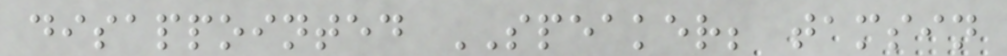disappointed SPEAKER; tamsin
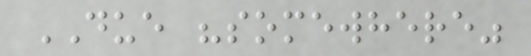DUE "somewhere"
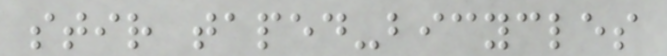stir taped-bicycles
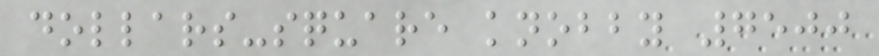dollars-square knobby 7500
